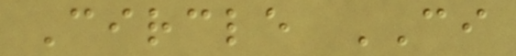Circle CI
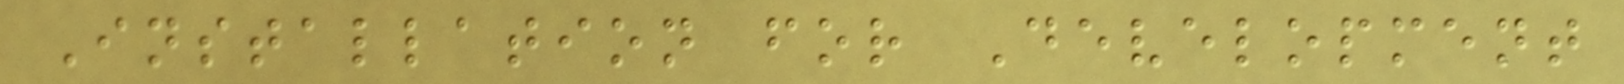Installation for Development
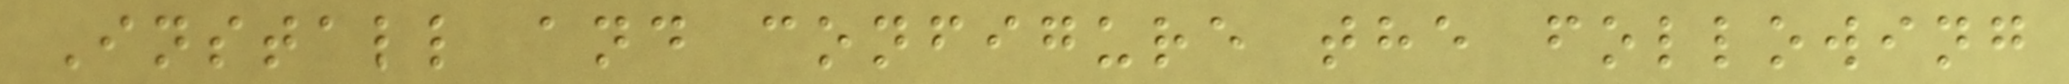Install and configure the following
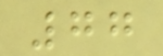77
